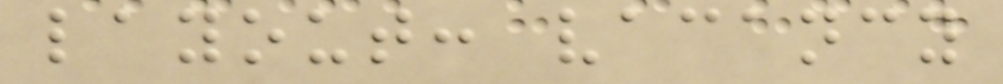layout: vacancy
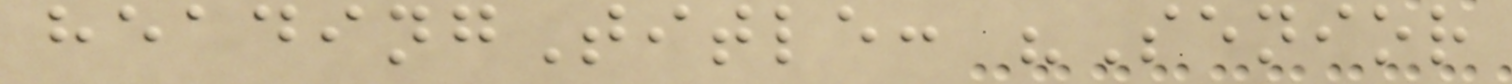headingTitle: "Senior
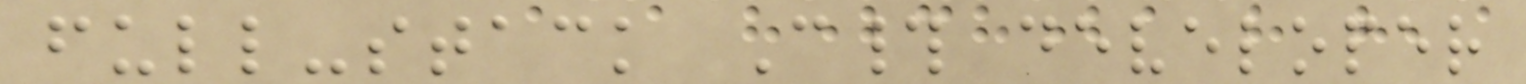full-stack C# developer
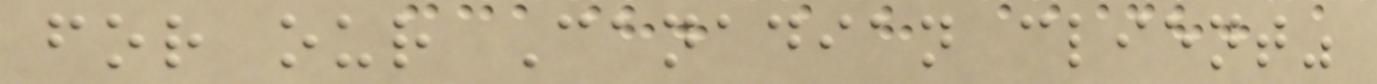for our Canadian client"
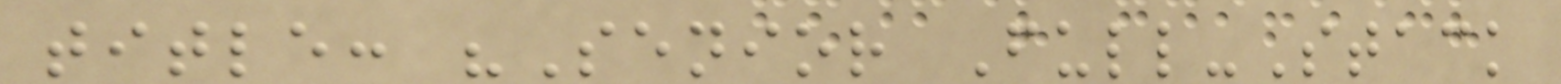title: "Senior Full-Stack
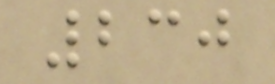230
